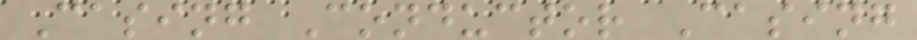Casing Conductor Casing
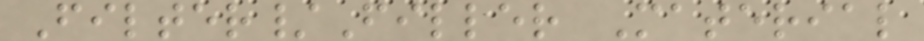Filter/Filler Material
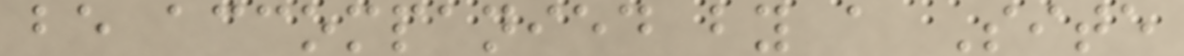be accompanied by a Site
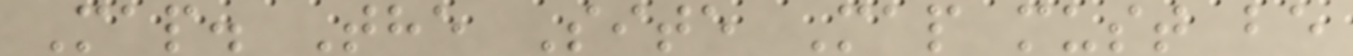Map. The Site Map must be
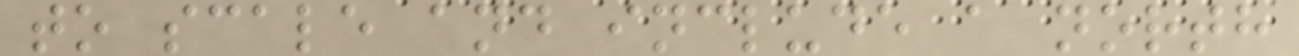to scale and include a north
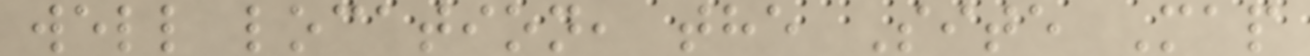well location, the Site Map
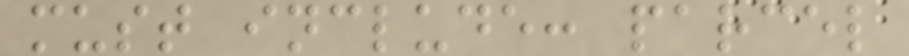must include: parcel
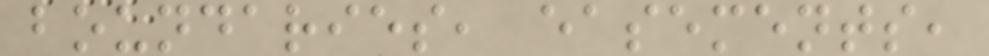boundaries, easements,
